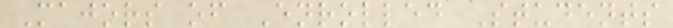Majors of Enrolled Students
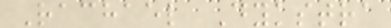Rachael Dykstra
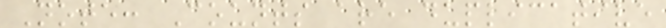Note: Counts are duplicative
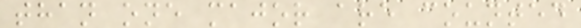than one major are counted
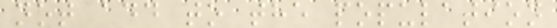not add to the population
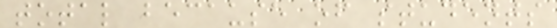total because of students
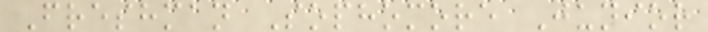Freshman Sophomore Junior
